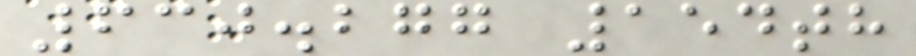630.277 154th
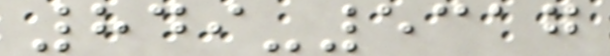849-5317
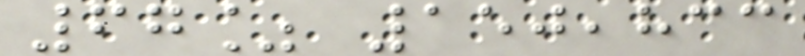67% 150,833
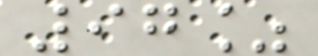97%
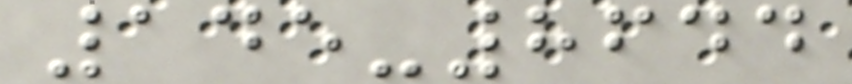145-8644
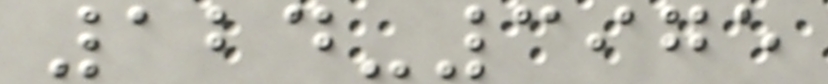124-3975
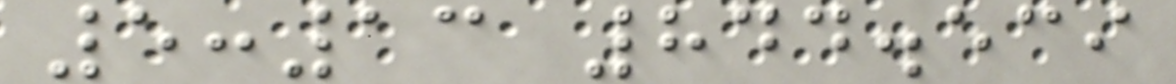5:13 844.539
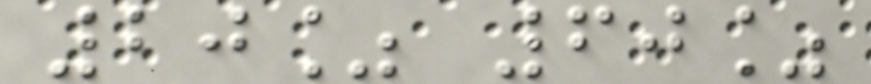20% 60%
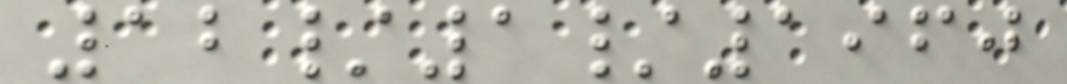12/1/1960
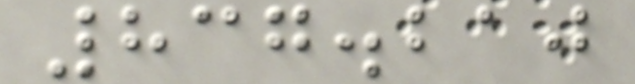837.210
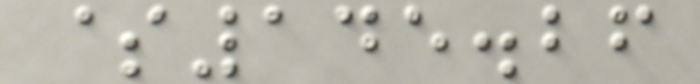$145.26
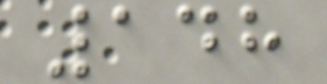148
